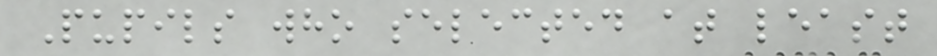Pupils who selected at least
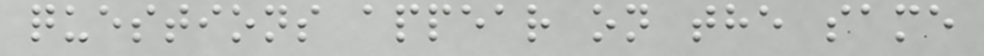questions appear on the same
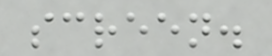screen.
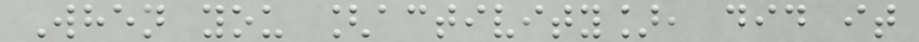When you [activity], did it
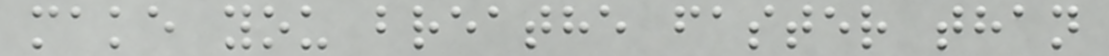make you breathe faster than
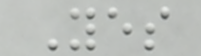Yes
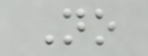No
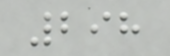298
